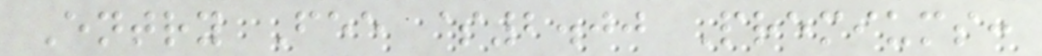Entry Fee $2.00 Premiums:
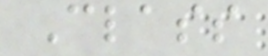Class
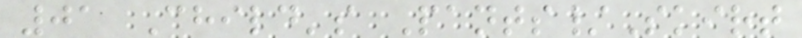01 Child's Pants/Skirt
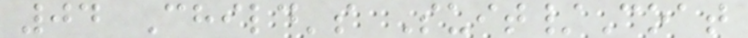04 Child's Suit/Coat
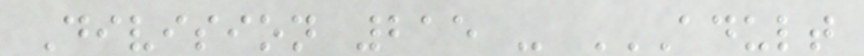Division 215 - ADULT
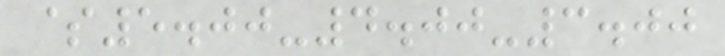$5.00-4.00-3.00
